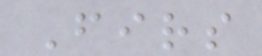Firs
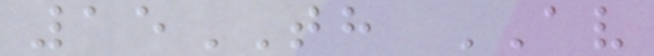15TH AV
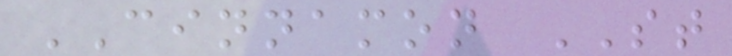CINNAMON ST
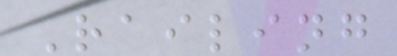Railing
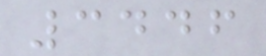3446
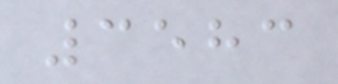3583
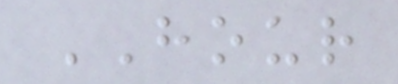HOUR
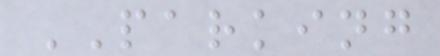PARKING
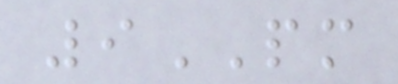9PM
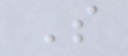S
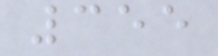355
